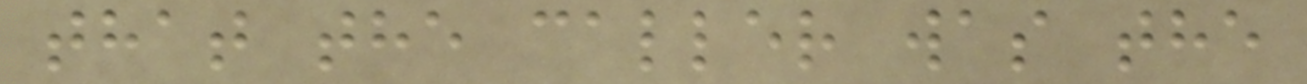that the caller was the
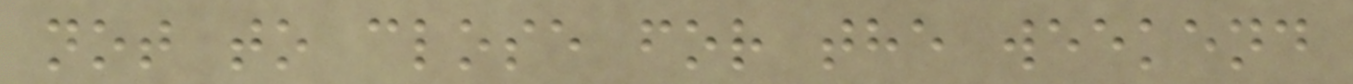not to close for the weekend
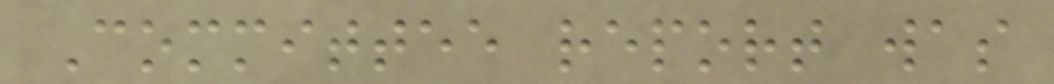Committee report was
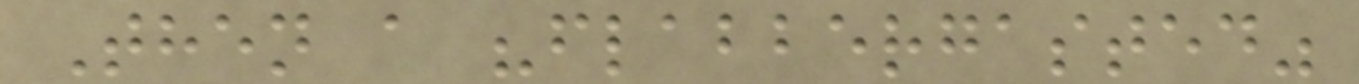Then a "flabbergasted"
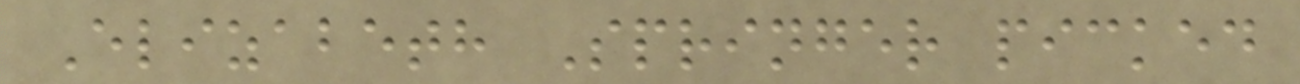Elizabeth Springer picked
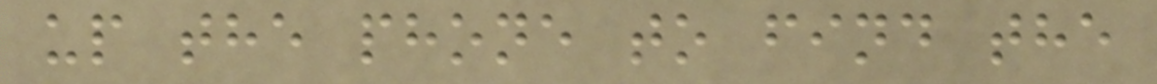up the phone to find the
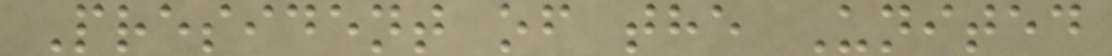President of the United
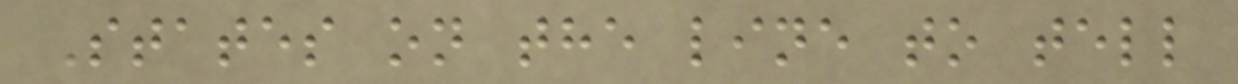States on the line to tell
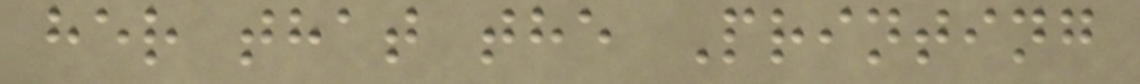her that the Printing
